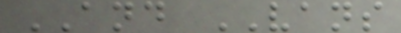AND VANS
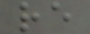re
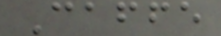Caffe
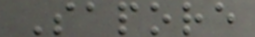Sapore
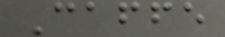Caffe
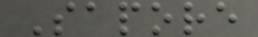Sapore
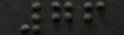76
